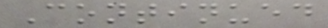Continued
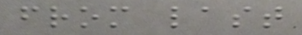from last
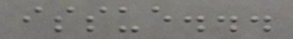issue...
